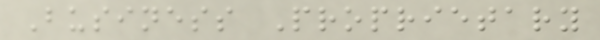Business Proprietary
